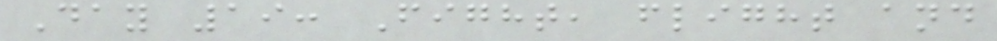Day 19: Fight, flight and
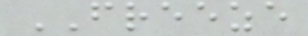FREEZE
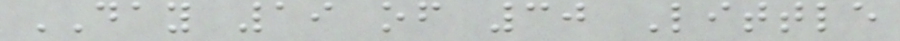DAY 19 of 30 Little
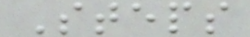Steps
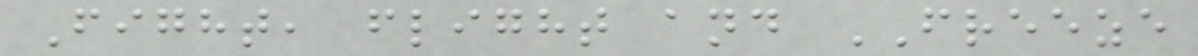Fight, flight and FREEZE
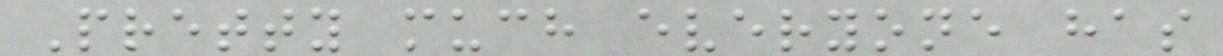Pretty much everyone has
